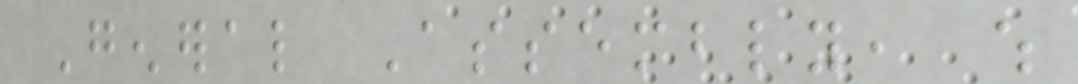General Assembly, which
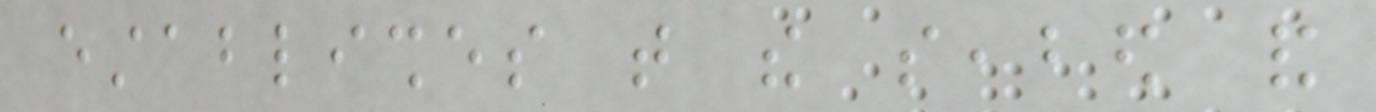establishes that the seabed and
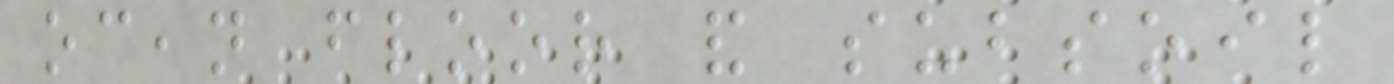ocean floor and subsoil
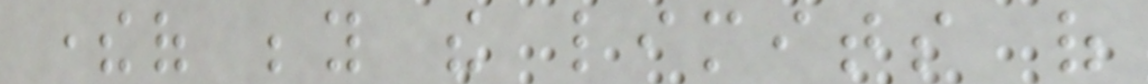thereof beyond the limits of
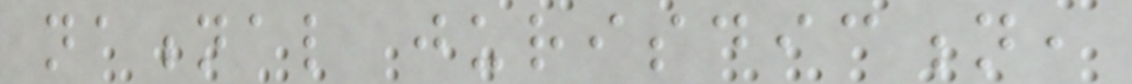national jurisdiction,
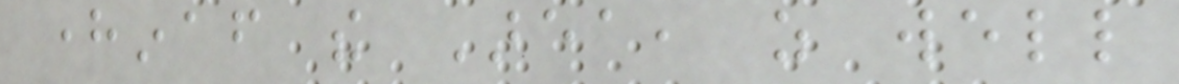hereinafter the Area, as well
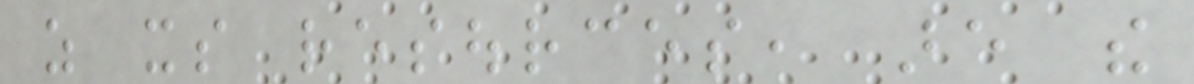as its resources, are the
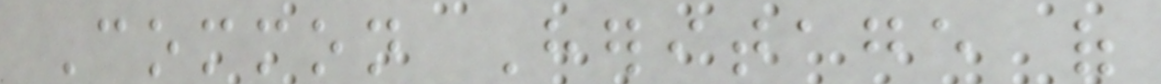Common Heritage of
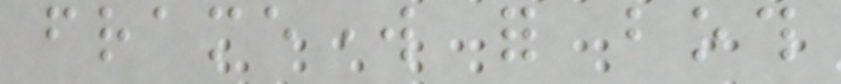framework for both
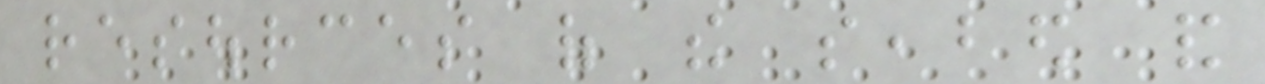resources of the seabed and
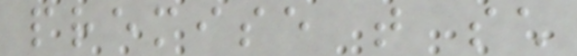premise that such
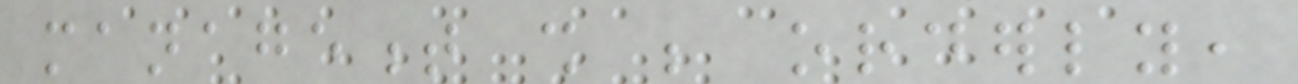management shall be orderly,
